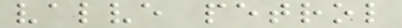valve petrol
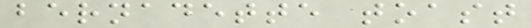bernadette toast
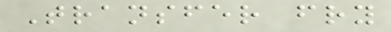Transfer fry
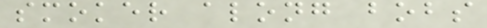smoker along bobs
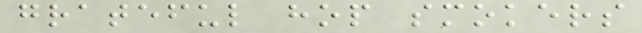grateful hop smokers
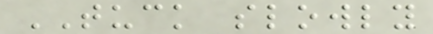TUCK slowly
